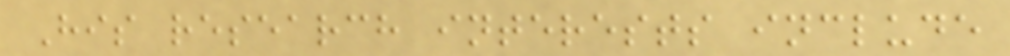His research interests include
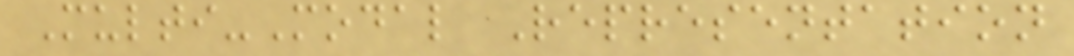Multi-Modal Representation
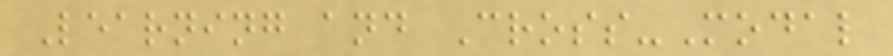Learning and Cross-Modal
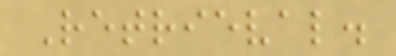Retrieval.
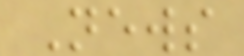News
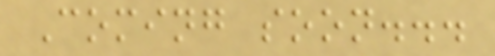Coming soon...
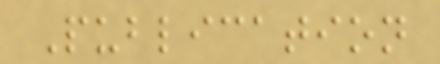Publication
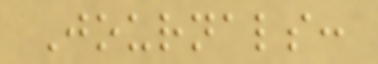Journals:
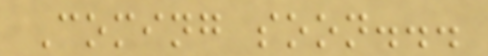Coming soon...
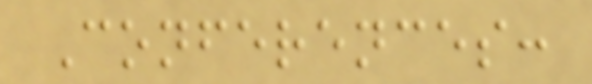Conferences:
